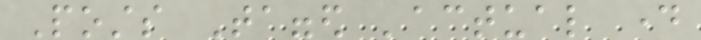Posts Tagged 'actual day
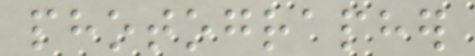photographer
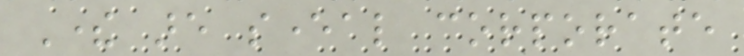There are several corporate
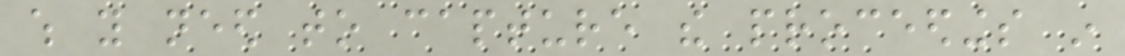which you need to capture the proceedings in
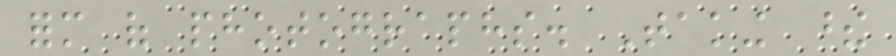form of photographs. Taking these
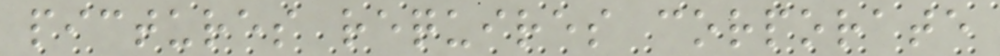pictures requires corporate
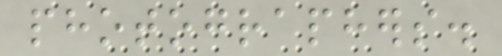photographers.
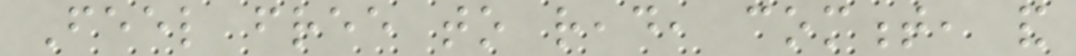Feel free to read, comment, and
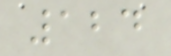124
